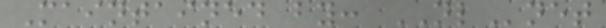Maintained by: NLnet
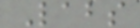Labs
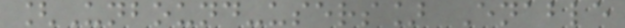[Unbound-users] Enable
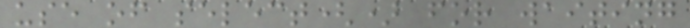use of select() for waiting
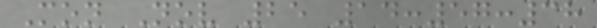Mon Nov 25 14:57:38
